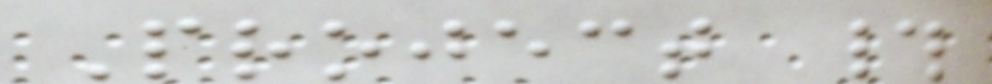Project #
